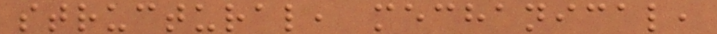structural, mechanical,
